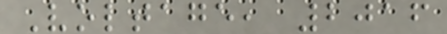Voltage, 2016
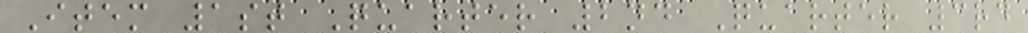Item 1st Quarter 2nd Quarter 3rd
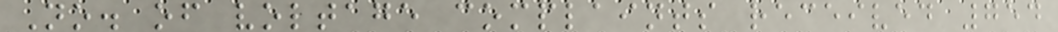No. of voltage complaints received 754
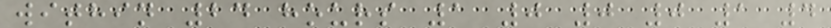within 24 hours 1 0 0 0 1 4
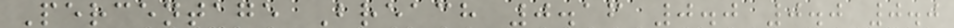Percentage Breach 0.16 0.0 0.0 0.0
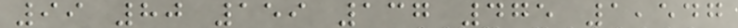99 80 159 137 475 1,547
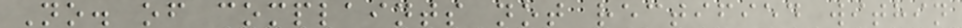No. of complaints not rectified within
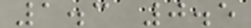1.3 0.5
